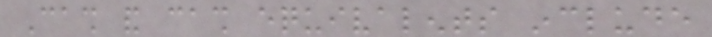Cash and cash equivalents include
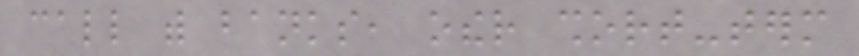call with banks, other short-term
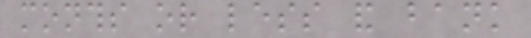months or less and bank
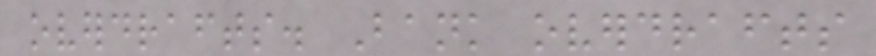overdrafts. Bank overdrafts
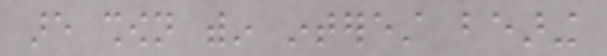are shown within interest bearing
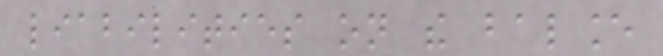liabilities on the balance
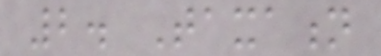2. Taxation
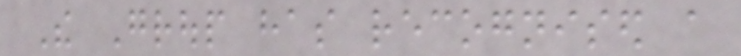The Group has recognised a
